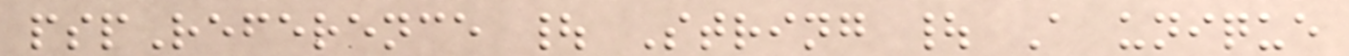pspReference | String | A unique
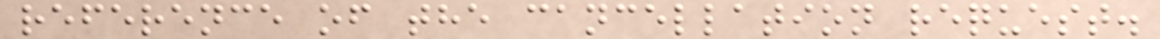reference of the cancellation request.
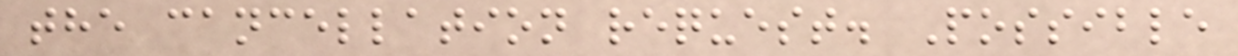the cancellation request. Possible
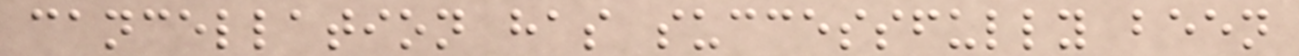cancellation has successfully been
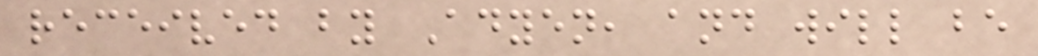received by Adyen, and will be
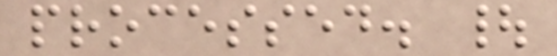processed. |
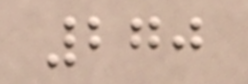270
